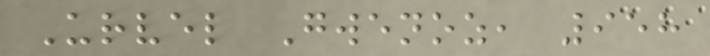Urvel Gwenoz, 958
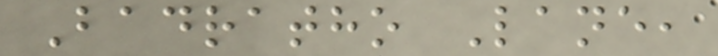Badratho Lane,
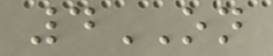4ON
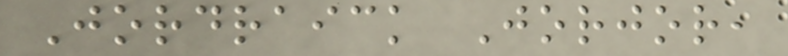Jordraick Jorjor,
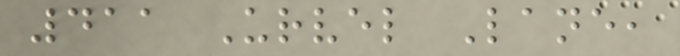411 Urvel Lane,
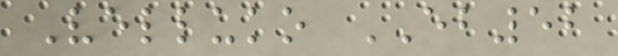Velluko EB52
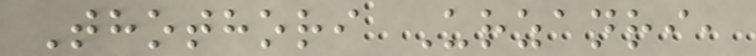Thothori Urzanri,
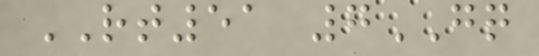RT51 7GQ
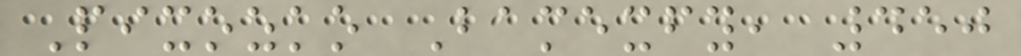Pixozko Bamexfy, 450
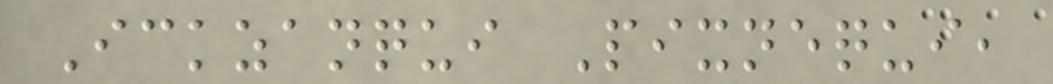Ickzanqui Pixnequi,
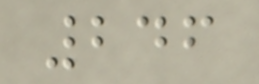246
